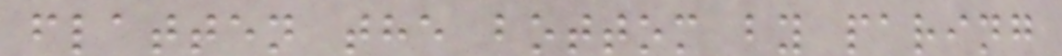flatten the bottom by paring
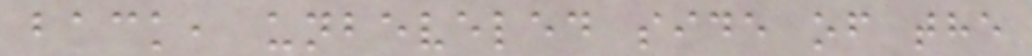back, unbeveled side of the
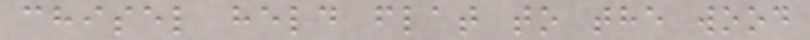chisel held flat to the wood
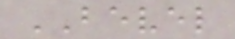BEVEL
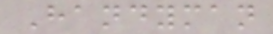Handyman
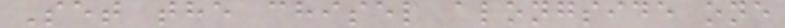Set the chisel alongside one
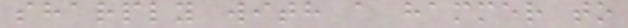sharply with a hammer to
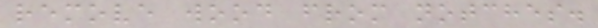remove wood from notches.
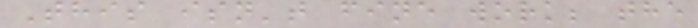This isn't fine work; the
